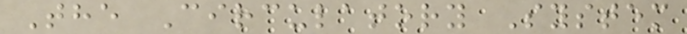The Circulatory System
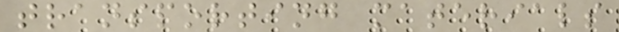transporting materials
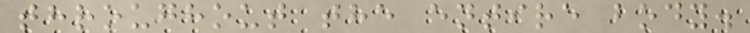throughout the entire body.
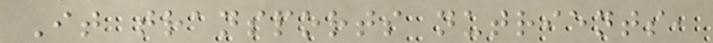It transports nutrients,
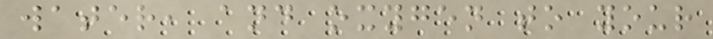water, and oxygen to your
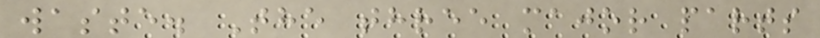waste. The three major parts
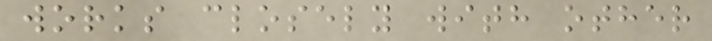works closely with other
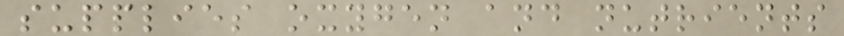supplies oxygen and nutrients
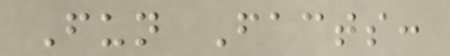Fun Facts:
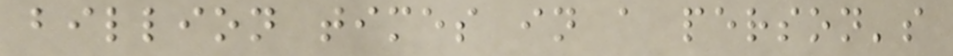billion times in a person's
